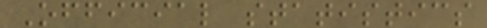Official statistics
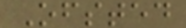Ofsted
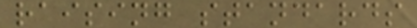raising standards
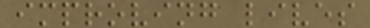improving lives
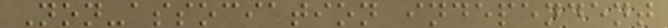Non-association independent
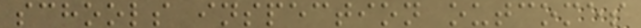schools inspection outcomes
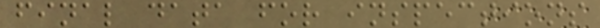final data for inspections
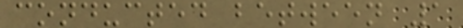conducted between 1
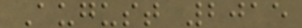August 2015
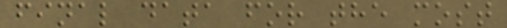final data for the most
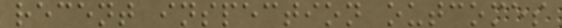recent inspection outcomes
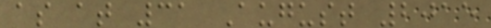as at 31 August 2015
